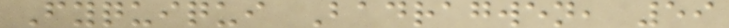Fyquiqui Badragwen, 59
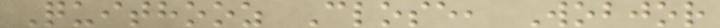Quithooz Close, Wobjor
